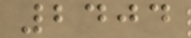2404
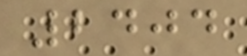2404
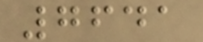7641
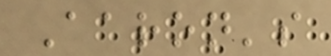Aaron's
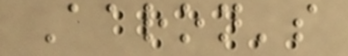Aaron's
